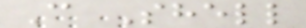C Shell
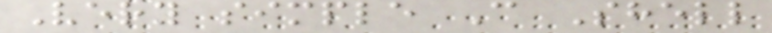Very simple C Shell
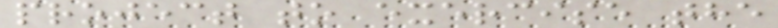project to exercise the
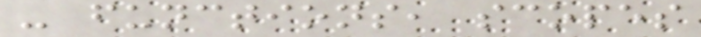- functions, scopes
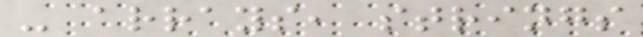- arrays, strings
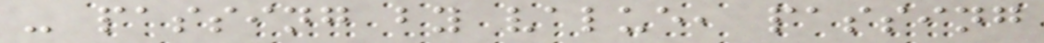- passing by value, passing
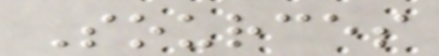Sources
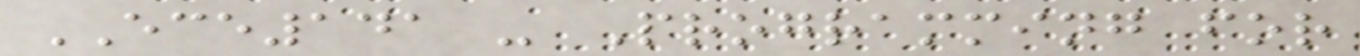ECE141 - Programming for
